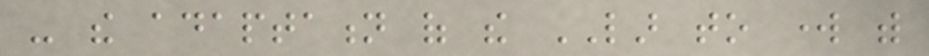- the adaptation of the LAR to work with
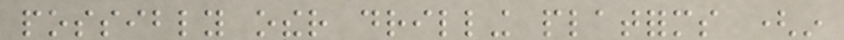possibly other drilling platforms (in
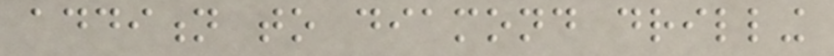addition to diamond drilling
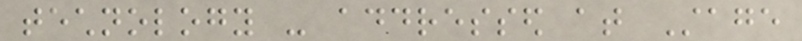technology - addressed at Stage
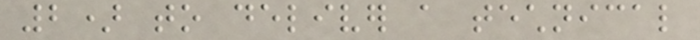2) to deliver a technical
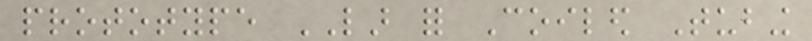prototype LAR for Coiled Tubing
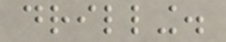drilling.
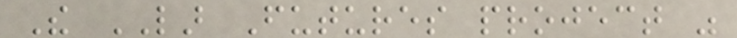The LAR Futures project was
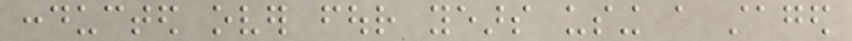conducted over four years using a staged
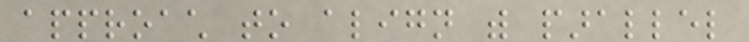approach to align with parallel
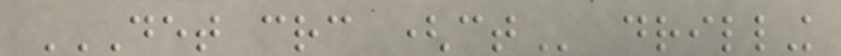DET CRC (CT drilling
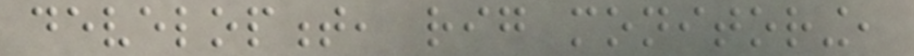development, rig monitoring,
